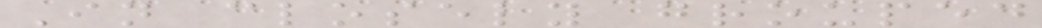In closely grouped
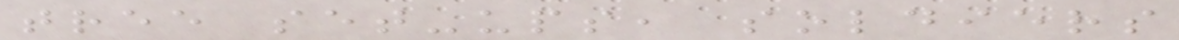tree set-ups, soldiers
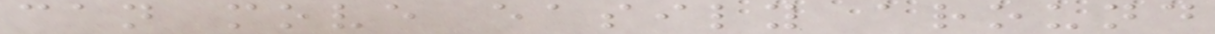can move easily around
